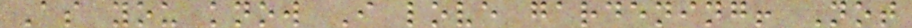As you know I love gardening! Not
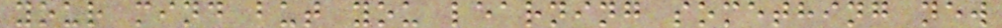your mind but you learning something new
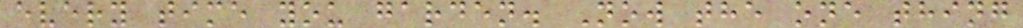every time you garden. Now the one thing
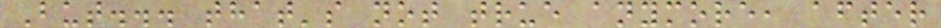But... that's not true anymore, after
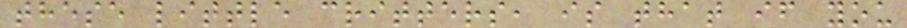these little critters, is that if you
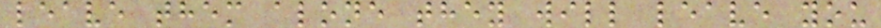leave them alone they will leave you
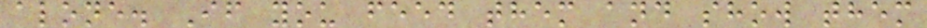alone. If you feed them and show them
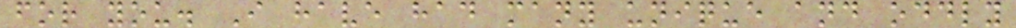for you. I have had many unique and oddly
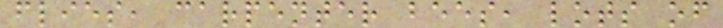flies, carpenter bees, lots of
